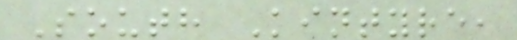South Kintyre,
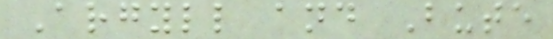Argyll and Bute
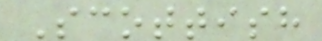Scottish
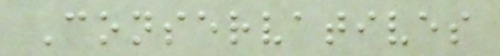Conservatives
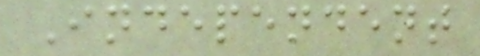Independent
